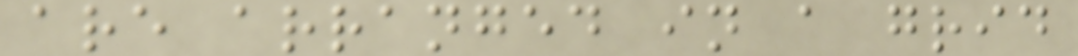are arranged in a grid
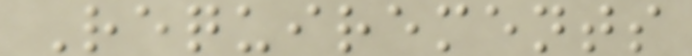Requirements
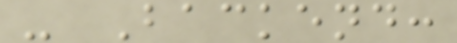- Backend:
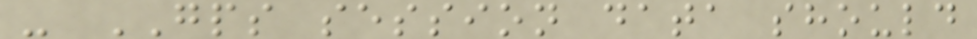- GPS session data should
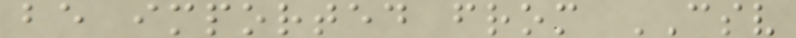be imported from CSV
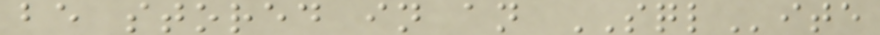be stored in an SQLite
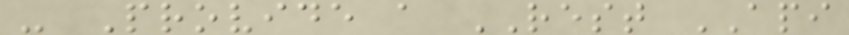- Provide a REST API
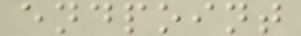endpoint
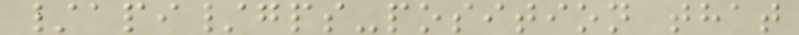/api/gps-position that
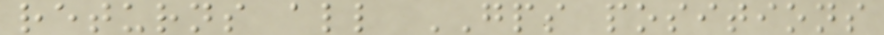returns all GPS positions
